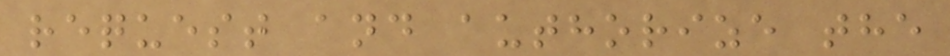request and authorize the
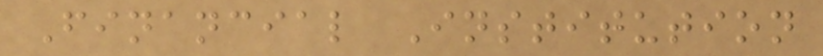Financial Institution
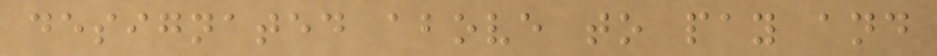designated above to pay and
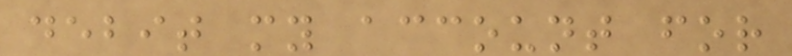debit my account for
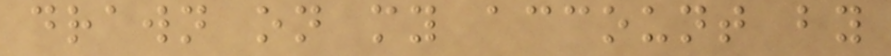drawn on my account by
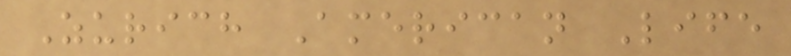Zurich American Life
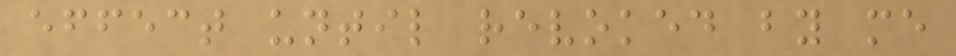effect until revoked by me
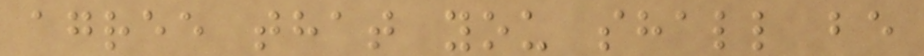agree that you shall be
